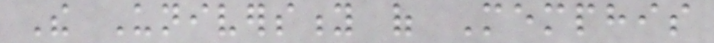The University of Memphis
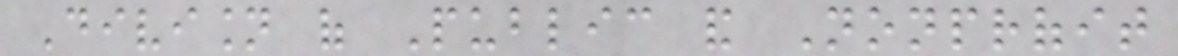Division of Public and Nonprofit
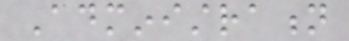Administration
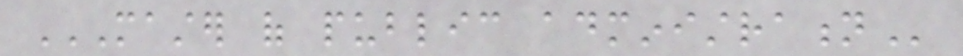MASTER OF PUBLIC ADMINISTRATION
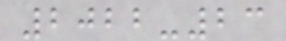2022-23
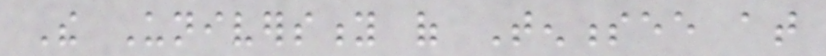The University of Tennessee at
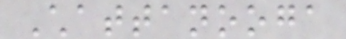Chattanooga
